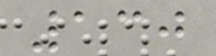130
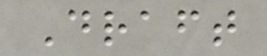Draft
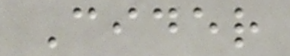Cider
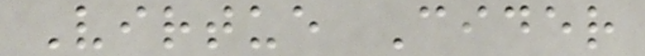Virtue Cider
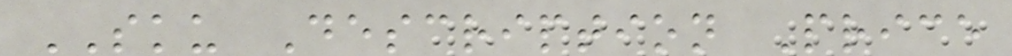SKU Description Price
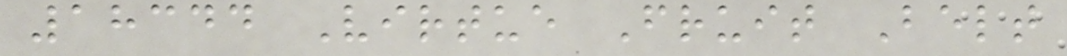18344 Virtue Fruit Belt
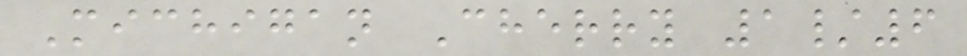Michigan Cherry 1/6
